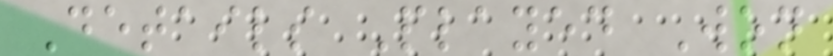Details Played Won
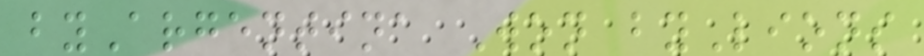byArgentina Won byLions
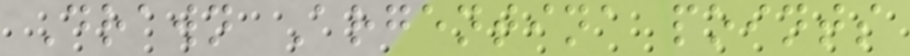Drawn Argentina points
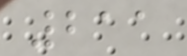211
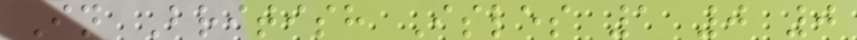In British Isles 1 0 0
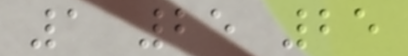1 25 25
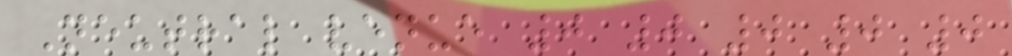Neutral venue 0 0 0 0 0
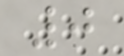0
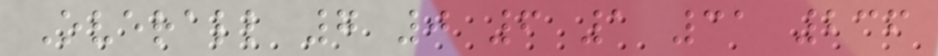Overall 7 0 6 1 31 236
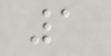1
